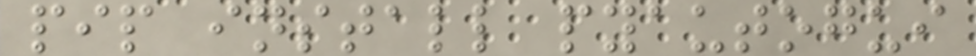pip install pyautogui
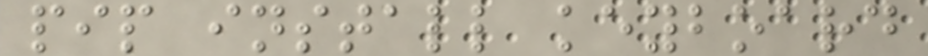pip install keyboard
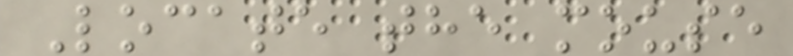Locate the mouse
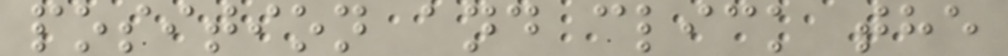position and click the
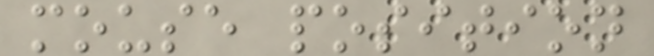mouse position
